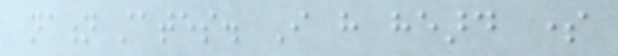nation states. I have heard some
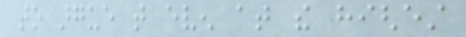to argue that even at the highest
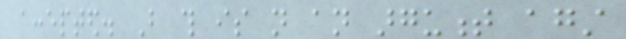accepted. But this is not an argument against
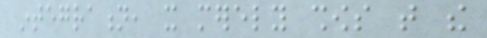integration, it merely shows that the
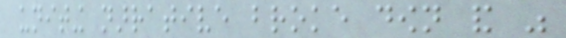uniting narrative broke down and was
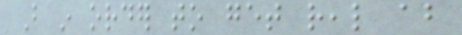But in order to get real about
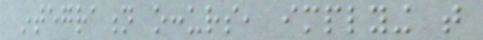integration occurs, implying that
